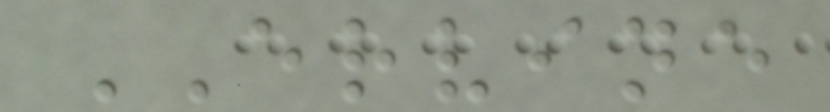ERVINE
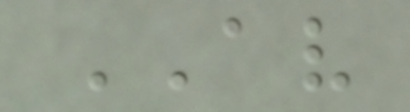AV
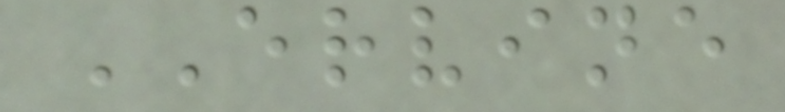ERVINE
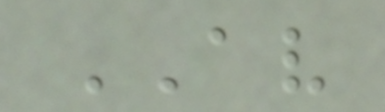AV
